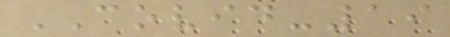COVID-19
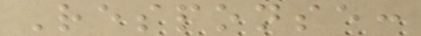Response:
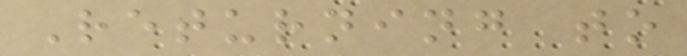Returning to
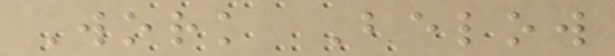Work Below
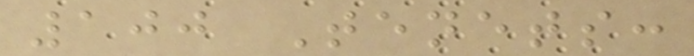100 Tenets:
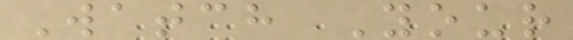Watch Your
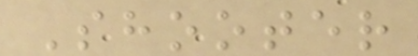Shooter
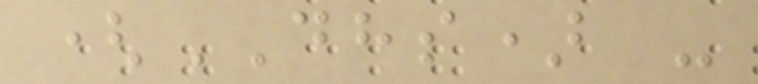(DHS) -
